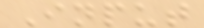Input
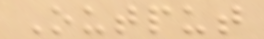Output
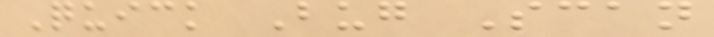Quick Bug Scan
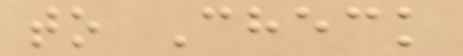to Check
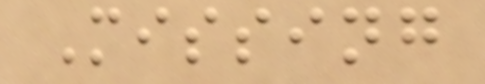Missing
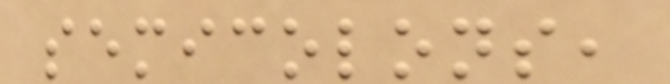semicolons,
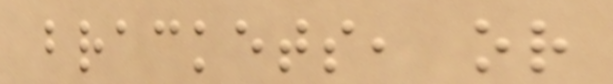brackets, or
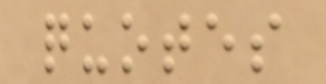quotes
